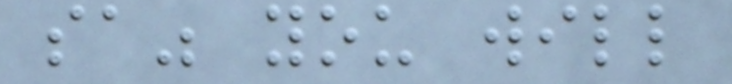sa" you will
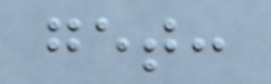get:
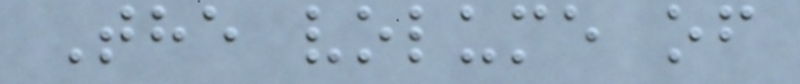The volume of
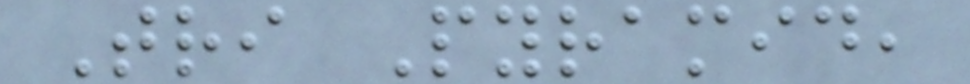Tri Pyramid,
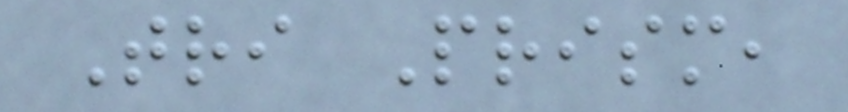Tri Prism,
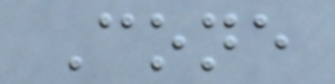Cone
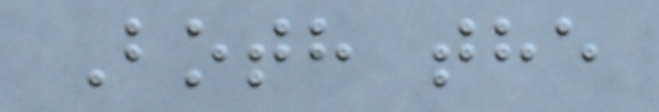Both the
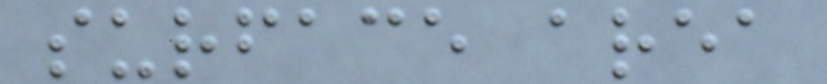surface area
